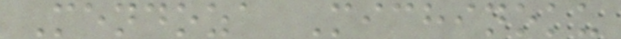Mendoza Michinoku
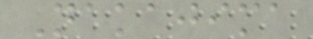Nakajima
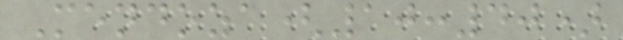Mendoza(10:40)
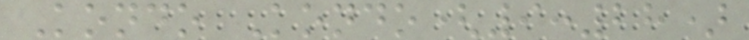Kondo Kondo(9:28)
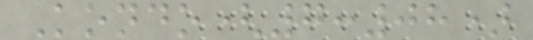Kondo(7:08)
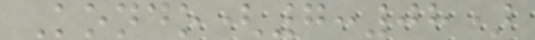Kondo(7:08)
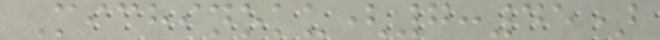Michinoku(7:45)
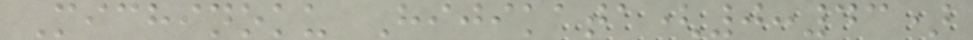Michinoku Hijikata(0:43)
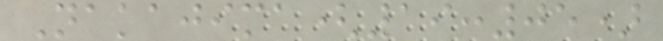Nakajima(19:05)
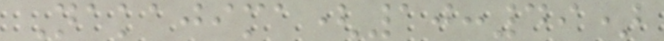Nakajima(10:49)
